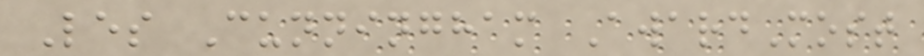Les Cunningham AwardMost
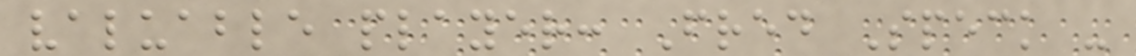valuable player: Fred Speck -
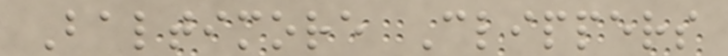Baltimore Clippers
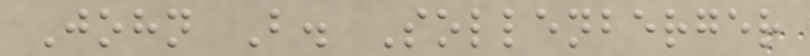John B. Sollenberger
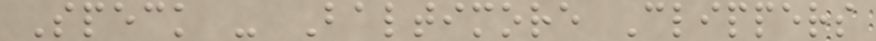Speck - Baltimore Clippers
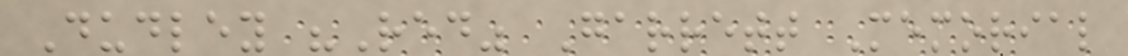Dudley "Red" Garrett Memorial
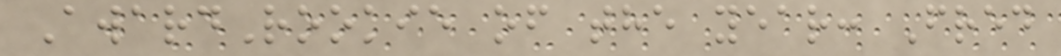AwardRookie of the year: Fred
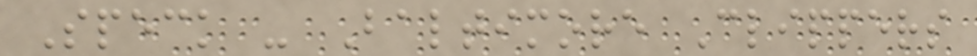Speck - Baltimore Clippers
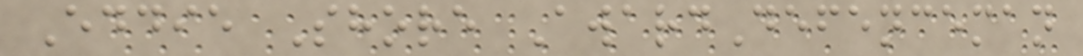Eddie Shore AwardDefenceman
